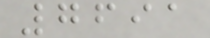7691
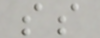ss
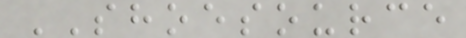SHOESOURCE
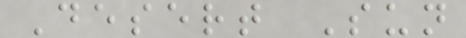Desert Sun
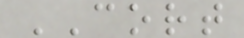CORT
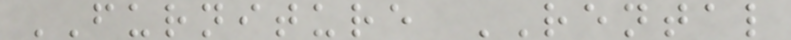FURNITURE RENTAL
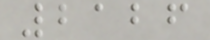2126
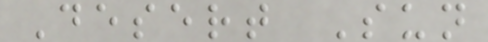Desert Sun
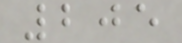205
